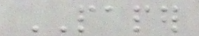PAPER
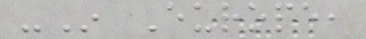-In Europe,
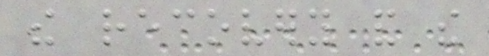the recovery and the
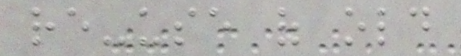re-use of old
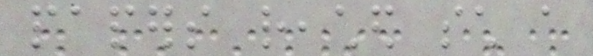papers reached such a
